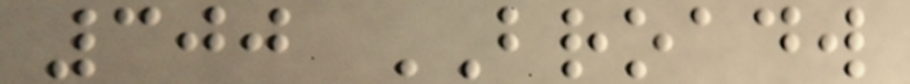300 BROADW
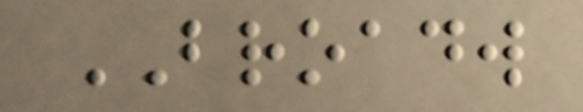BROADW
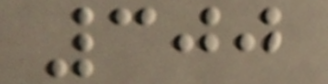300
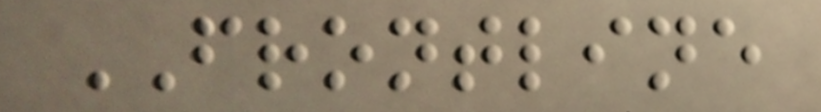FRONTLINE
